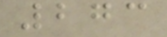273
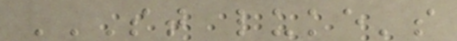ST LUKE'S
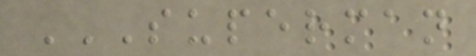SUPERMAN
